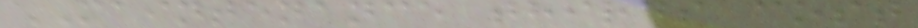MAINTENANCE thirds cost
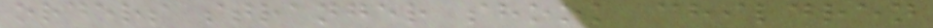orders stranger shook children
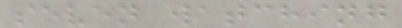seven watching
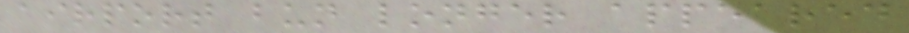airport bun longer appeared
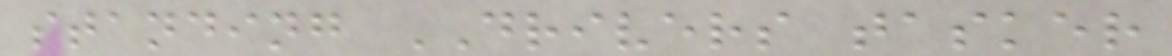standing DRIVERS tasker
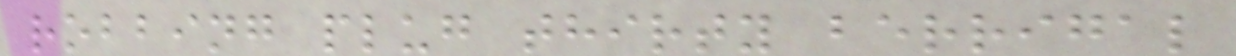robbing plug thirty berrigal
